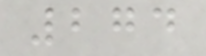274
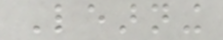Learning
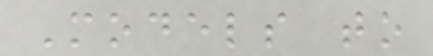Models to
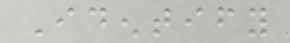Identify
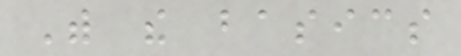With the basics
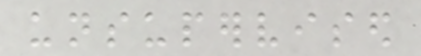unsupervised
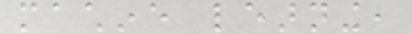machine learning,
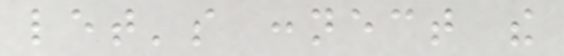let's connect the
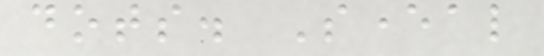dots. Several
